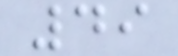49
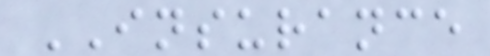INSURANCE
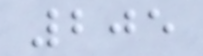205
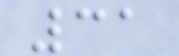31
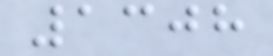1308
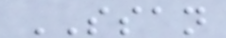SSAN
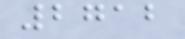2712
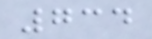734
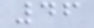46
